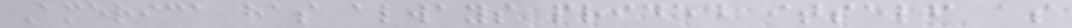America has always prided itself as
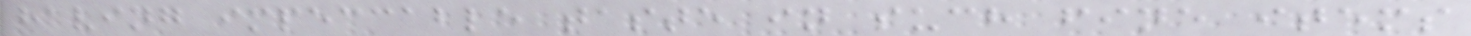having impeccable taste in such fine items
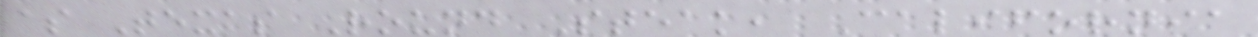as Texas Round Steak, California
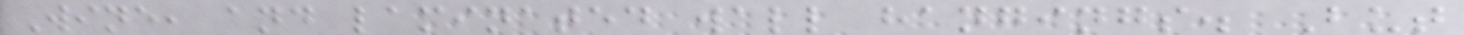Wine, and laminated wall hangings. But
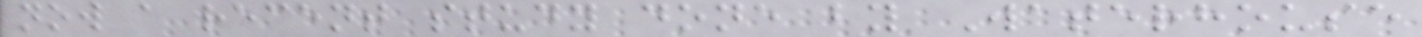now a recent study done by Waterhouse
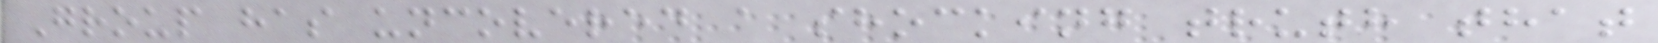Group has uncovered a shocking truth that
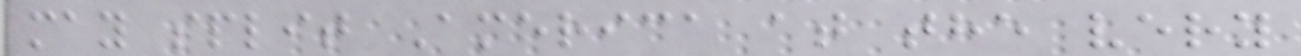may split America at the very
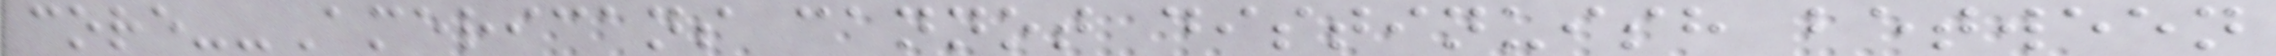core--Americans cannot distinuish between
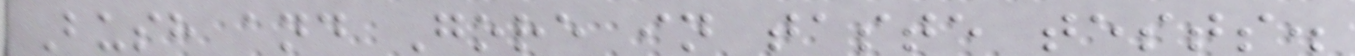Bush and Gore in taste tests.
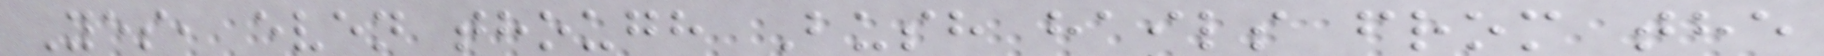Yes, even though Bush hails from the
